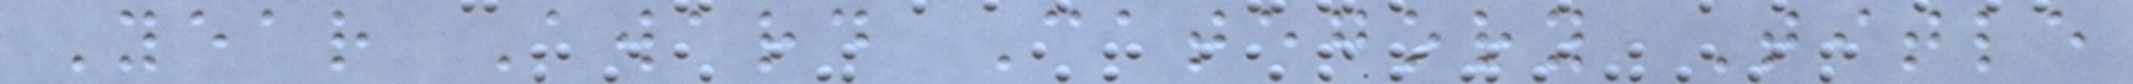Year Award Category Title
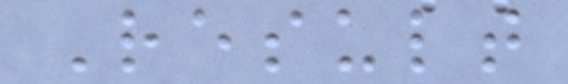Result
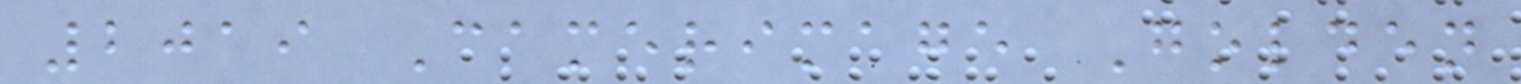2019 Camerimage Golden
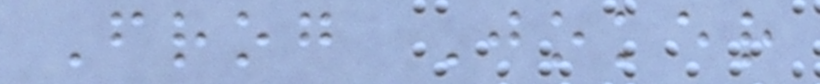Frog Joker
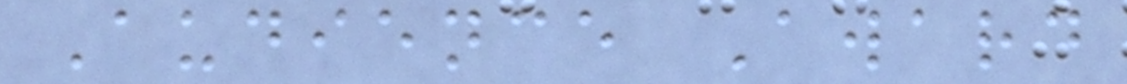Audience Award
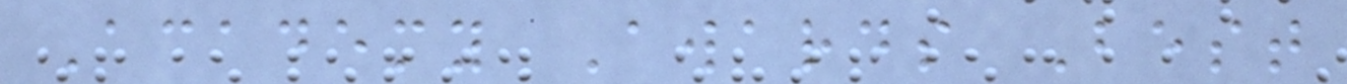Academy Awards Best
